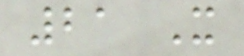21 X
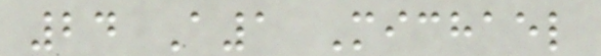24 A1 Michael
